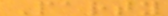Party
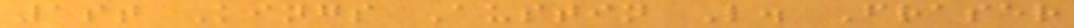1st Kings Austin L. Fraser
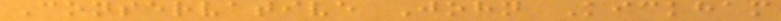Conservative John Kickham
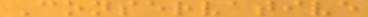Conservative
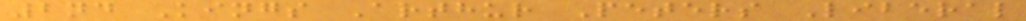2nd Kings Arthur Peters Liberal
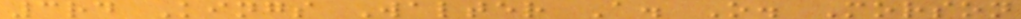3rd Kings Walter A. O. Morson
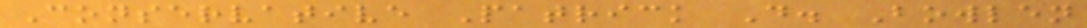Conservative Patrick D. Bowlen
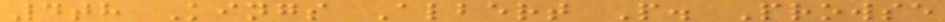4th Kings Albert P. Prowse
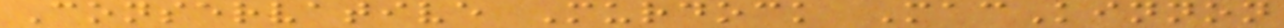Conservative Murdock MacKinnon
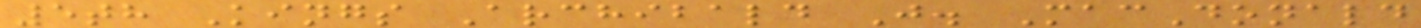5th Kings Archibald J. MacDonald
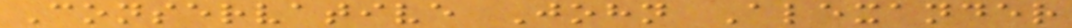Conservative John Alexander
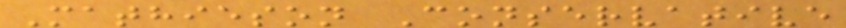Mathieson Conservative
